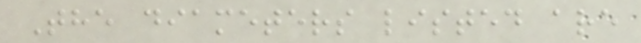The diameters listed are
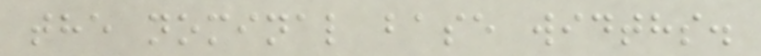the nominal base widths.
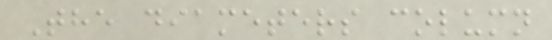The diameters column
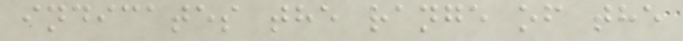indicates the range of the
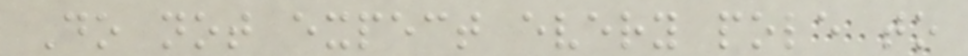Do not expect every pole to
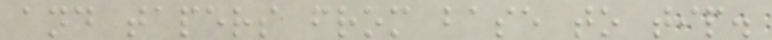and tapers from base to tip.
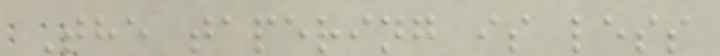The tapering is less
